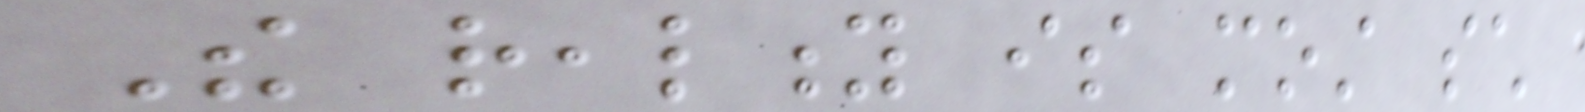The reality is most such
